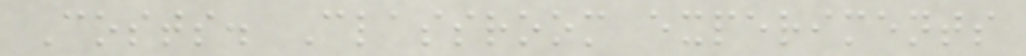Costs. Classroom experiments
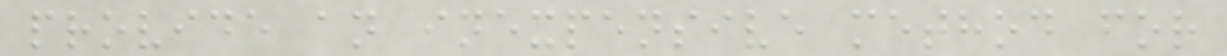provide an inexpensive method for
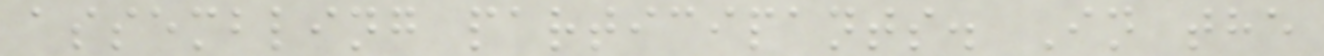assembling participants. In the
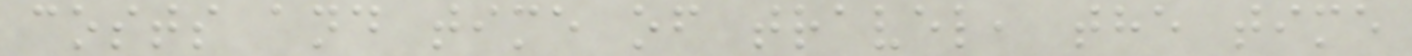costs and time of travel, the time
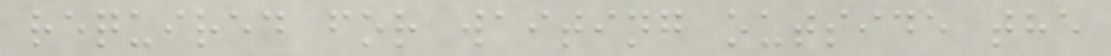required for waiting outside the
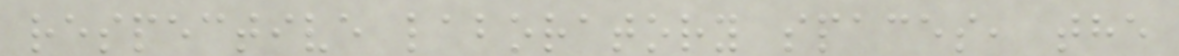respective laboratory spaces, the
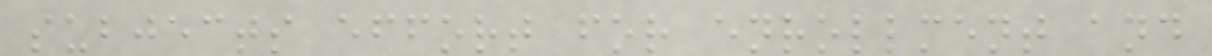subjects effort for enrollment and
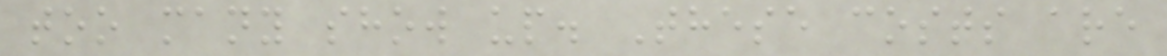too many show up. These costs are
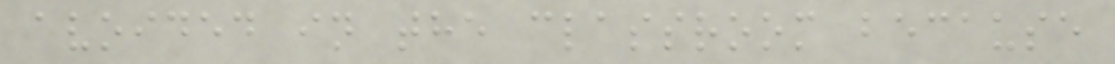avoided in the classroom because
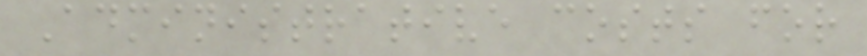Administrative costs for
